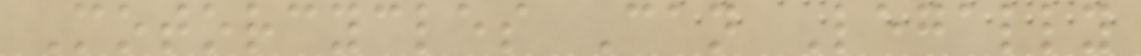Motorcycles Can Legally
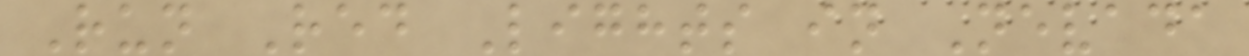Run Red Lights in Nevada
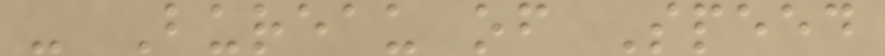- Bureau of Speed
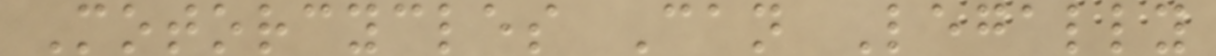Motorcycles Can Legally
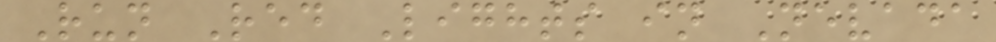Run Red Lights in Nevada
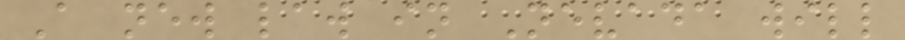A new law in Nevada will
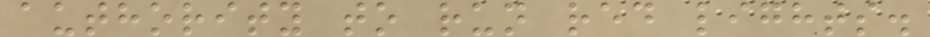authority to run red lights.
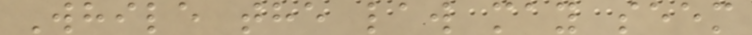While the law may seem
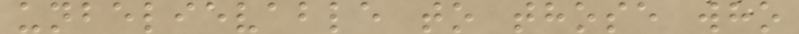unbelievable to those who
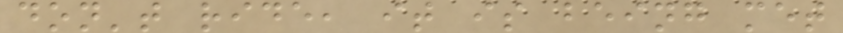don't ride, it is being met
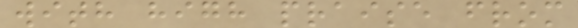with high praise from
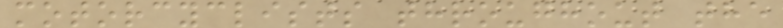motorcyclists throughout the
